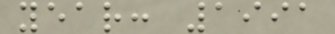year: 1991
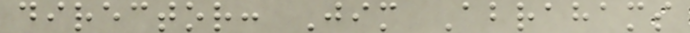director: Jim Abrahams
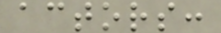actors:
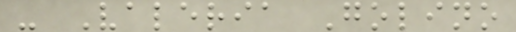- Valeria Golino
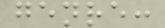genre:
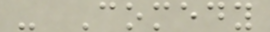- Comedy
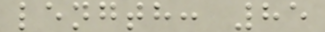length: 85
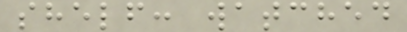shelf: watched
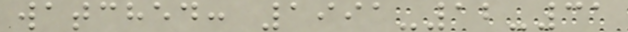watched: 1991-12-31
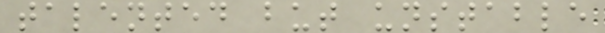talented but unstable
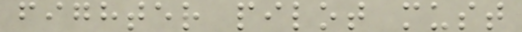fighter pilot must
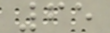65
